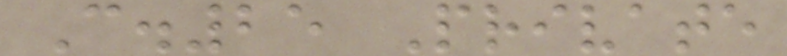C.25 Private
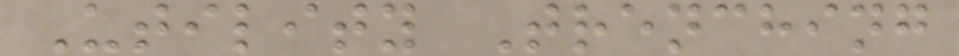Utility Trenching
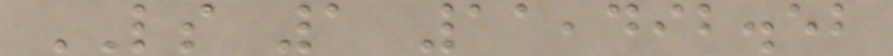LS 1 11,492.52
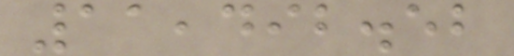11,492.52
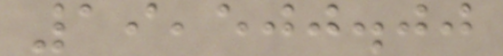19,500.00
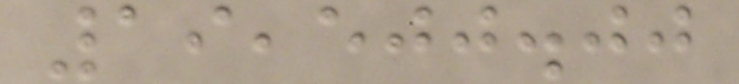19,500.00
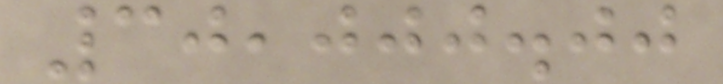30,000.00
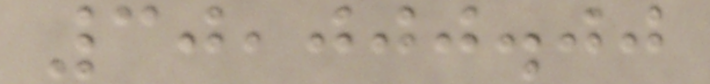30,000.00
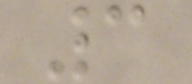3
